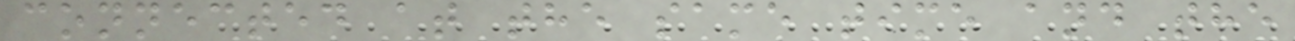connected at the same time and the
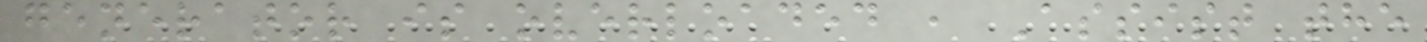generator is overloaded , Assist the
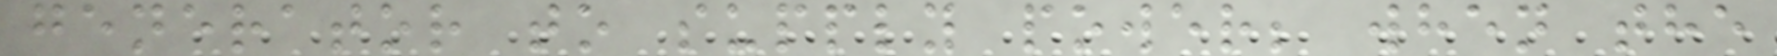generator to supply power; when the
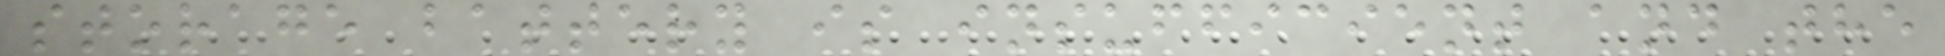storage battery is insufficient and the
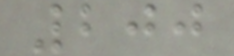200
